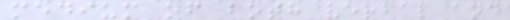medium of both verbal and
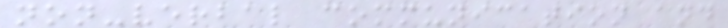non-verbal communication and
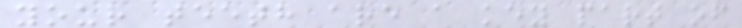your teeth are a key part of
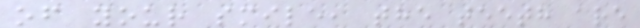of your smile, the teeth are
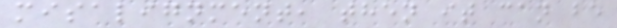misalignment, then it can be
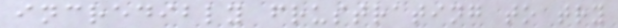incredibly frustrating to try
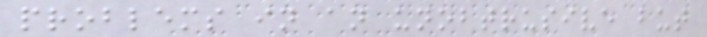problems in an unobtrusive but
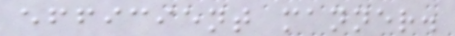efficient manner.
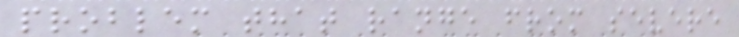problem that range from severe
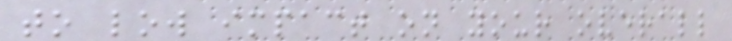to low impact on your overall
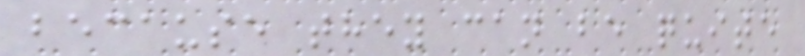because they can be quite
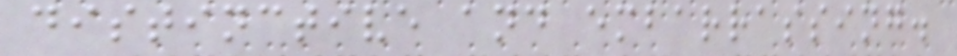distinctive and embarrassing.
